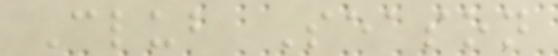Club Season
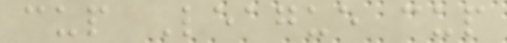cup League cup
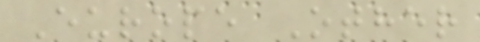Europe Other
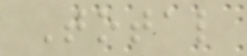Total
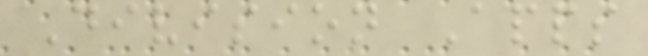Division Apps
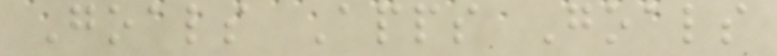Goals Apps Goals
